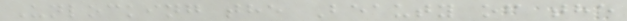Unlocking the Beauty of the
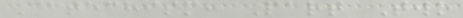Catechism: Part Two
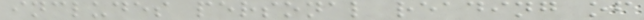includes personal reading of
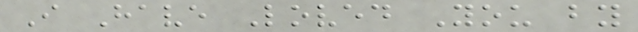I Have Loved You by
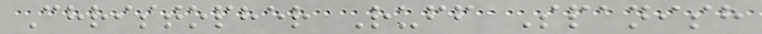Christopher Ruff Spanish
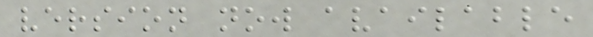version now available
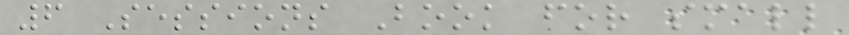6 Sessions Book for small
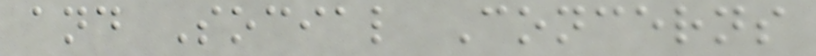and Social Concerns
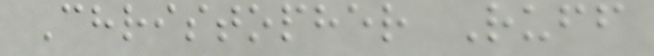Christopher Ruff
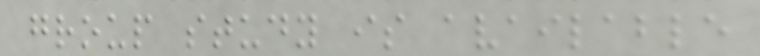group study is available
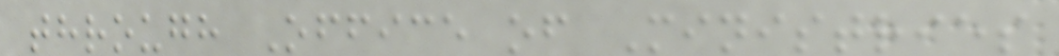through Office of Ministries
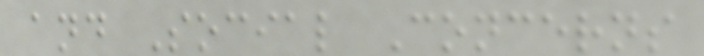and Social Concerns
